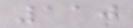110
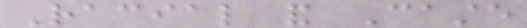Racial and Caste
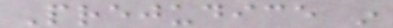Prejudice in
